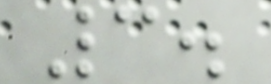3.
